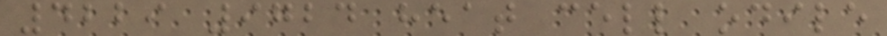4229 9724 heat cell odile
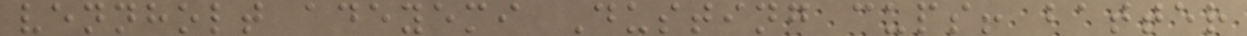vennholt adeyemi Dusting cups! batter
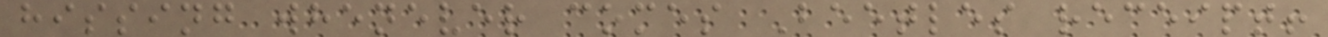hissing whenever comes Beetles receipt!
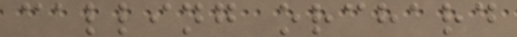calling orchard
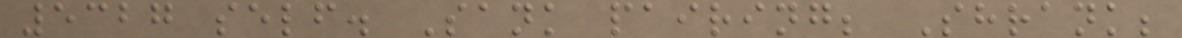5327 self. Sank pairing; Shrank;
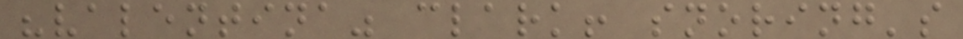"valentina" clark! snoring's
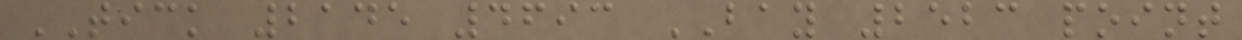TICK 2145 4693 BAY 2523 point
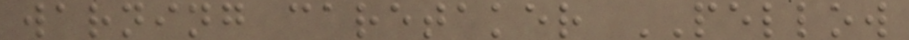warning caretaker PELLOW
